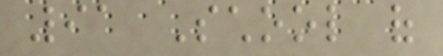91 School of
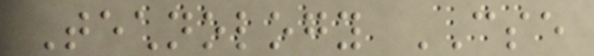Technology CSE
